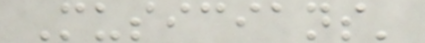Musicians'
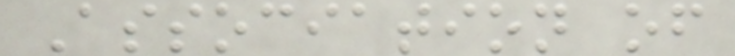Association of
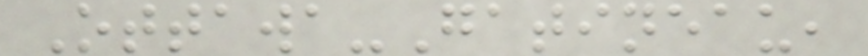Ottawa-Gatineau,
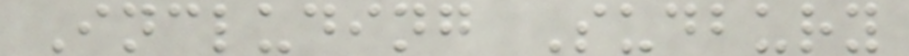Including Sudbury
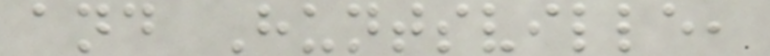and Huntsville,
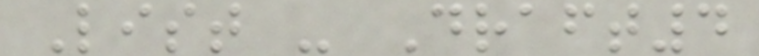List - Draft4
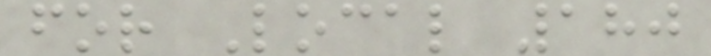for Local 180
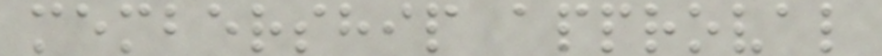membership approval
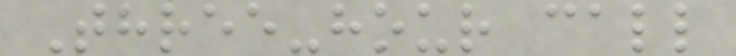Three-hour call
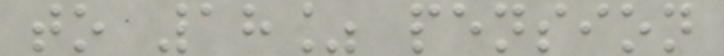to 18% pension
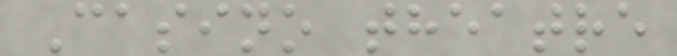Casino theatre
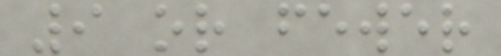9 or fewer
